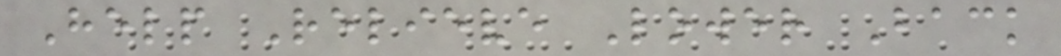Help Relieve Lower Back
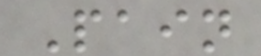Pain
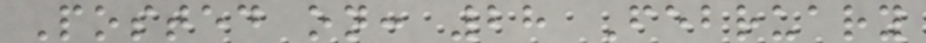Posted on: 28 February
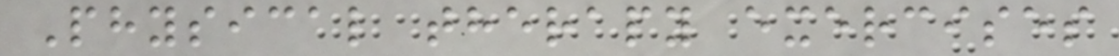Physical therapy exercises
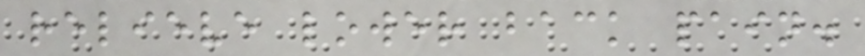relieve lower back pain.
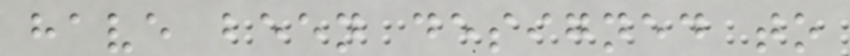have been designed to
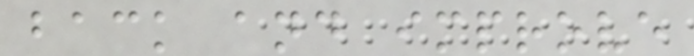back and improve
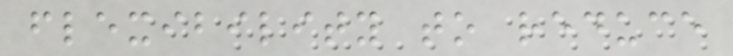flexibility to reduce
